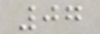07
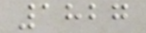1827
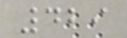429
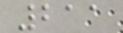211
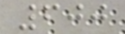600
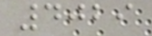4029
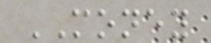MONEY
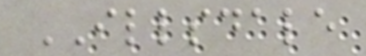ILLSDALE
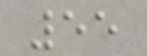55
